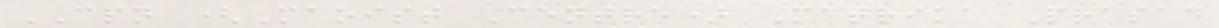CPN (Maoist Centre) Matrika Prasad
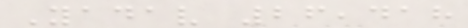Yadav 26,418
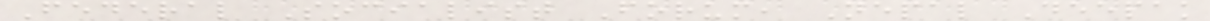Federal Socialist Forum, Nepal Deepak
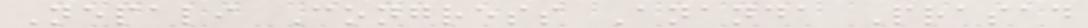Nepali Congress Ananda Prasad
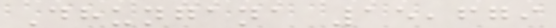Dhungana 15,679
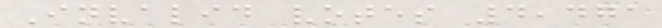Invalid votes 4,471
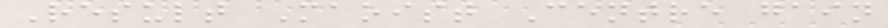Result Maoist Centre gain
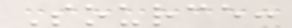Source:
